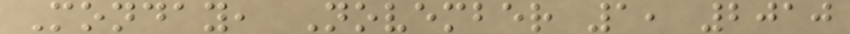Monday, November 1, 2010
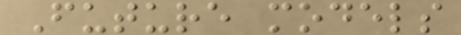Future models
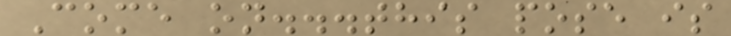Come on...this pose is
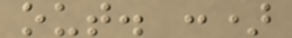out. :)
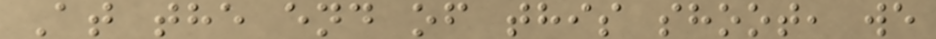At the end of this shoot, we
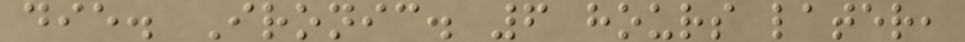die. Ironic. 6 hours later,
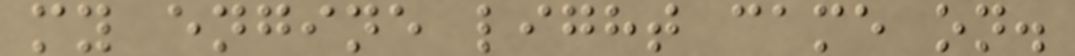my engine light came on.
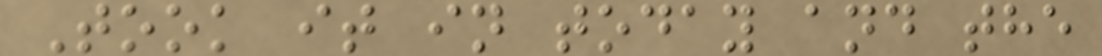Took it in today and the
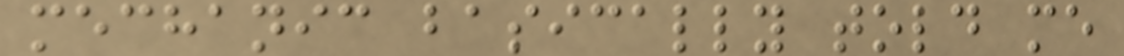mechanic basically told me
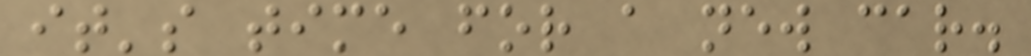it's time for a new car.
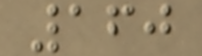160
